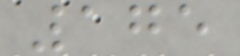175
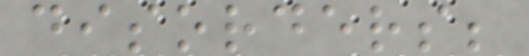disorders;
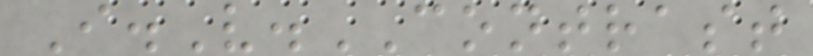I.V.CONTRAST
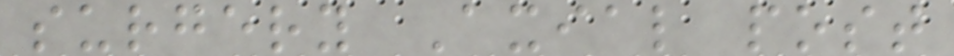surgery Axial post
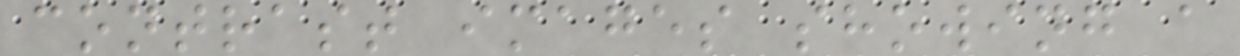contrast images showing a
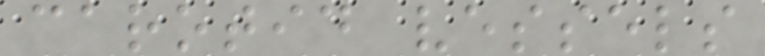carotid vessels
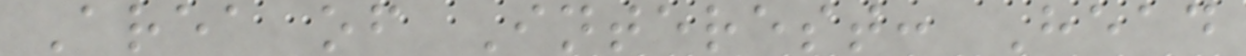Area of Interest: Head
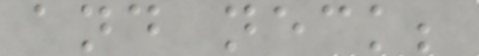and neck;
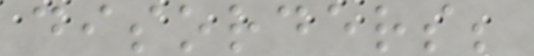disorders;
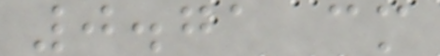0.71 cm
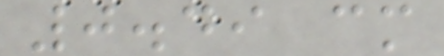0.49 cm
